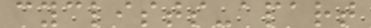cyclists-apart
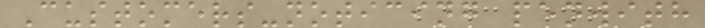Customers-noticing penwith
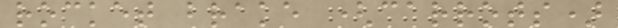rocket brake (carrots)
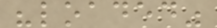"loaded"
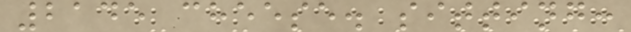2145 cheese. sitting:
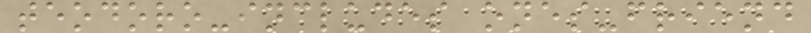teodoro-includes ones-friend
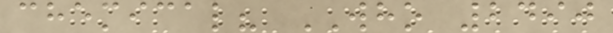chemical? WHO 2490
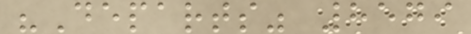"Departs" 8579
